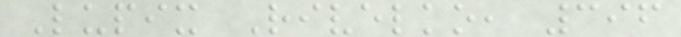Lupix Rivelko, 396
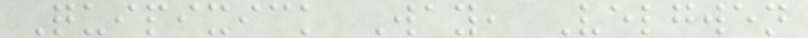Quipixick Way, Velgwen
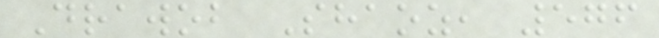Drawob Shaoz, 576
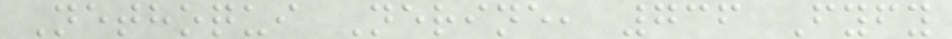Nethoqui Nerine, 736 Fyfy
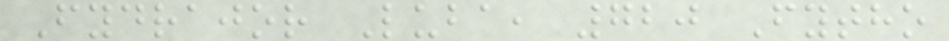Fydrajor Luba, 720 Fytho
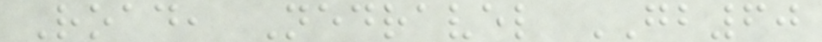Road, Nedravel GB60
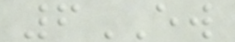6EW
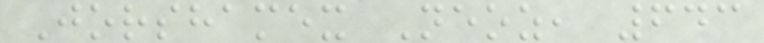Jorshamex Neoz, 643
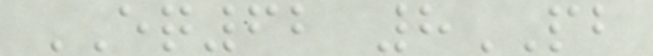EQ62 8PB
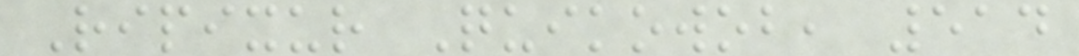Ripixur Quikowob, 514
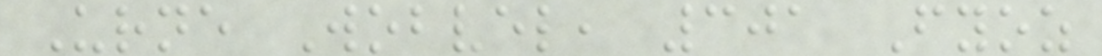Urne Wobvel, 301 Fyoz
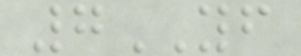7YF
